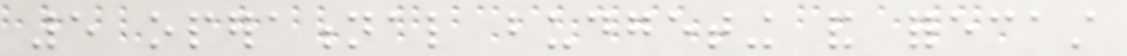5 operational budgeting and forecast
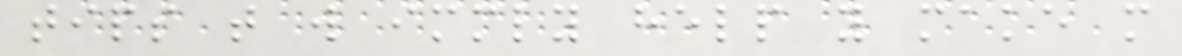tips that will immediately help you make more
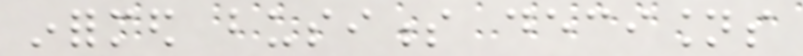informed business decisions
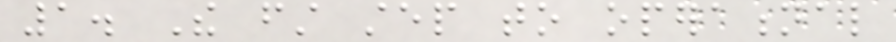1. The first step to operational
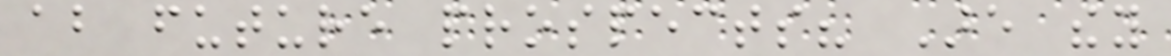about future prospects? Are they
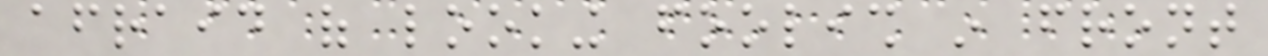afraid of looking foolish in front
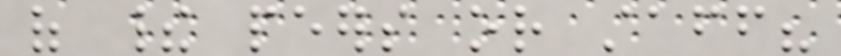of their peers or staff?
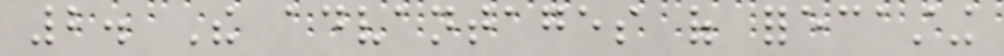2. The advantages of forecasting
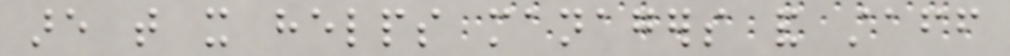are that it helps managers and staff
